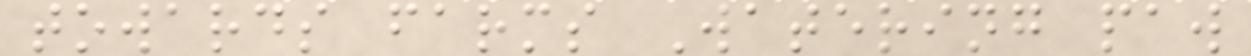towards farms Watering paw
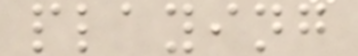playing
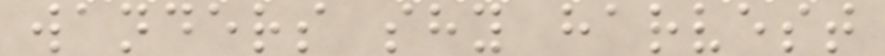wanders shy harvest
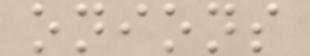onions
